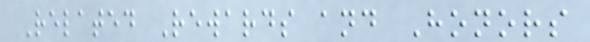Related Rewards and Honors
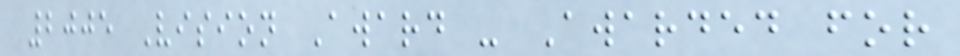2005 Vision Award - Awarded for
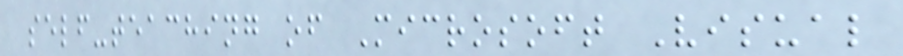self-teaching of Microsoft Visual
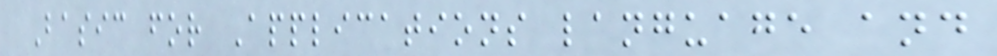Basic for Applications language and
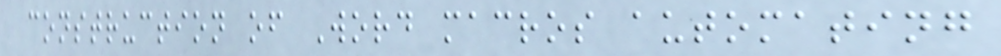construction of Word macros automating
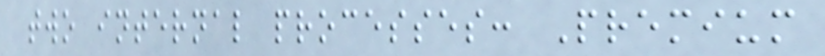two internal processes: Premium
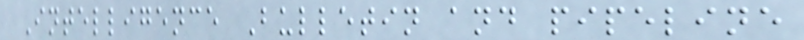Intelligence Bulletin and pipeline
